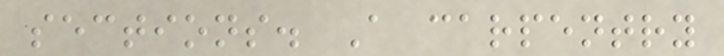sections. A carpentry
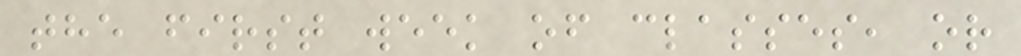the first week of classes, or
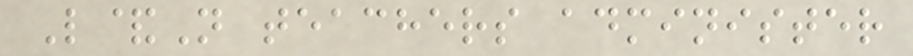L&N teachers administer
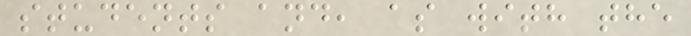students and, as with the
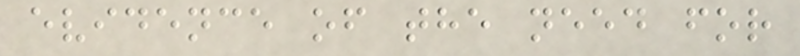evidence of the need for
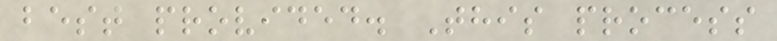best provided. This process
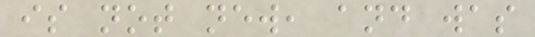is not new, and was
